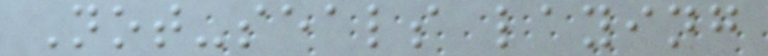Not-seals laying
